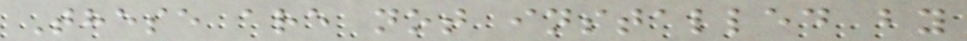These are not installed by
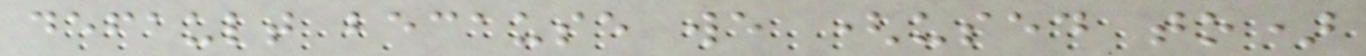default because we (used to)
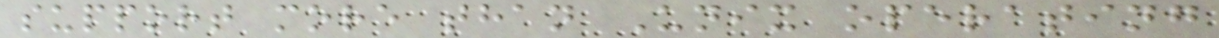support more than Unix operating
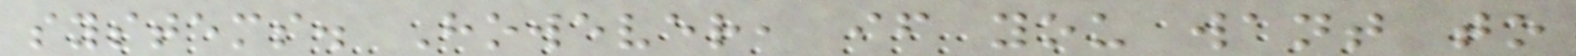systems. However, if you want to
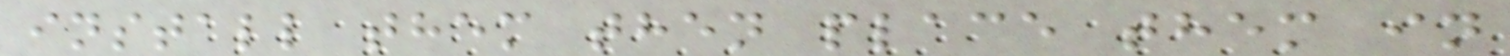install them then place them in
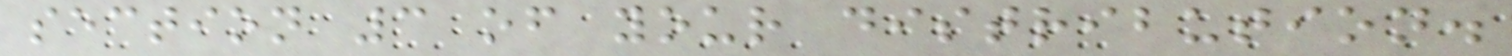section 3 of your distribution.
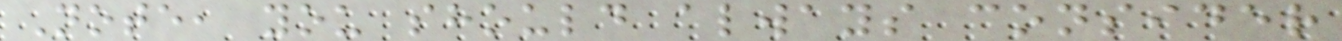Note, you should always consider
